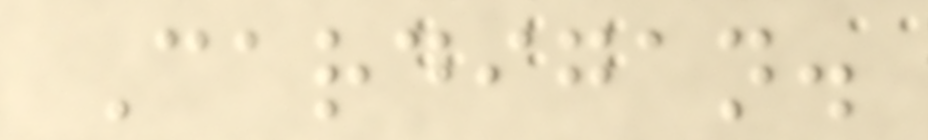Cardigan.
